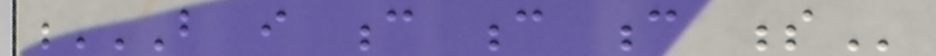B I C C C S
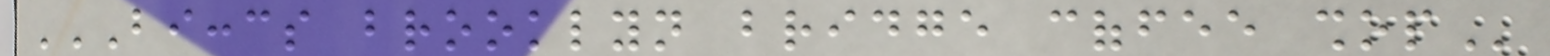BICCCS BROOKLYN BRIDGE COFFEE SHOP
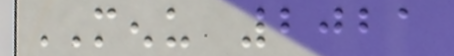MENU 2021
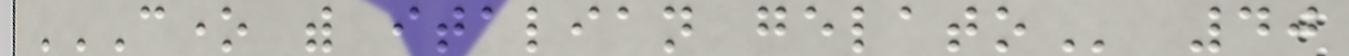CONE WITH ITALIAN GELATO 40
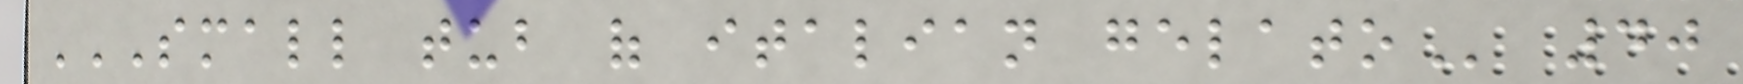SMALL TUB OF ITALIAN GELATO 40
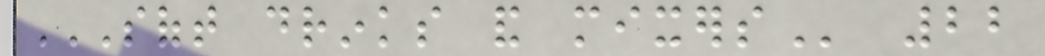SOFT DRINKS AND MIXERS 22
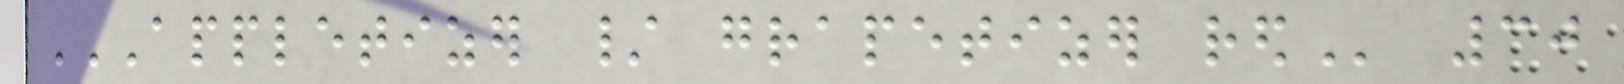APPLETIZER / GRAPETIZER RED 30
